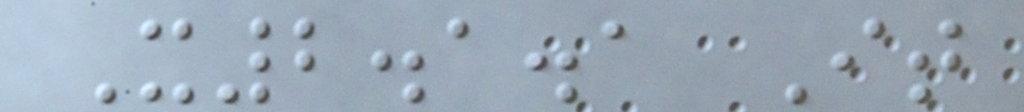X2.1.1 It
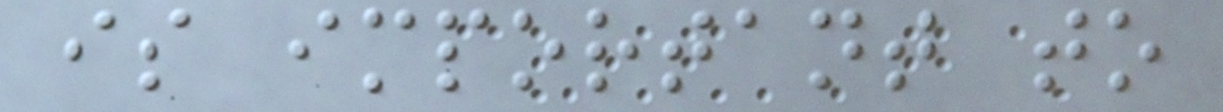is important to
